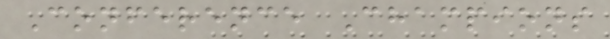Conference Champions
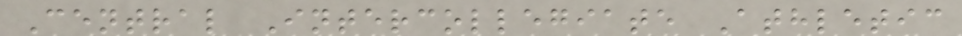Central Intercollegiate Athletic
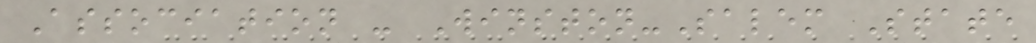Association - Winston-Salem State
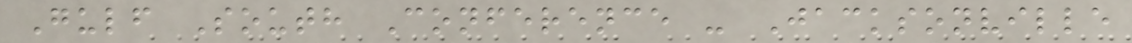Gulf South Conference - Jacksonville
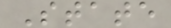State
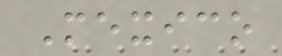Mexico
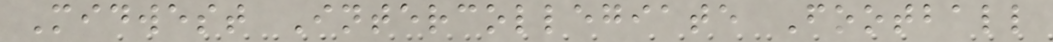Midwest Intercollegiate Football
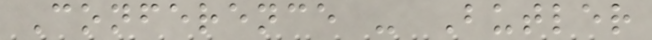Conference - Butler
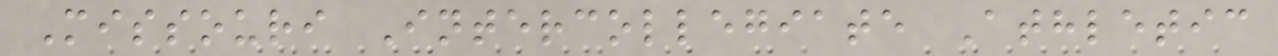Missouri Intercollegiate Athletic
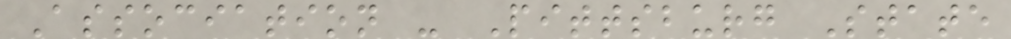Association - Pittsburg State
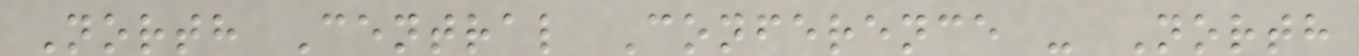North Central Conference - North
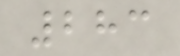283
